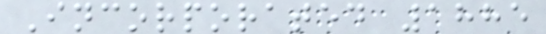Incorporated 1885
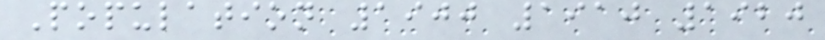Population 1900 1910 1920
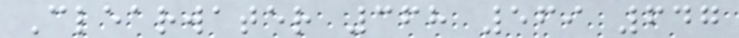Clearwater 368 569 647
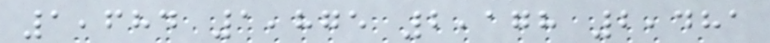1,684 1,875 2,178 2,481
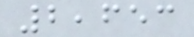2,653
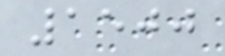1500
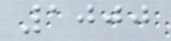1000
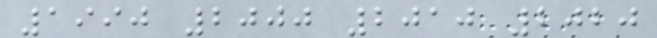1990 2000 2010 2020
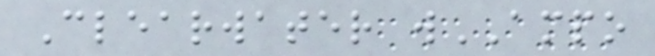Clearwater wAMPO
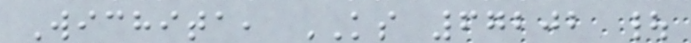Wichita, KS 67202 |
